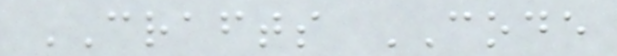CRAFTS CODE
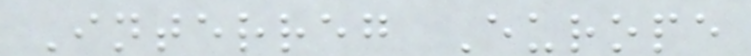Interreg Europe
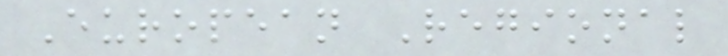European Regional
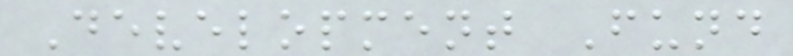Development Fund
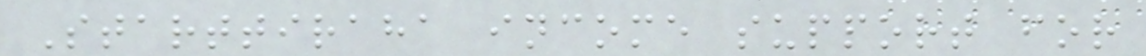Starttiraha income support for
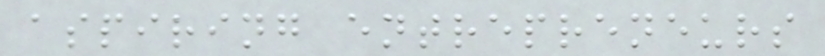aspiring entrepreneurs
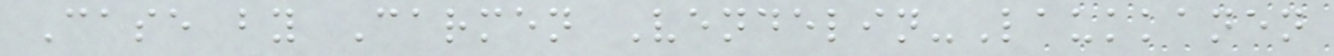Case by Carmen Vendelin-Laukkanen
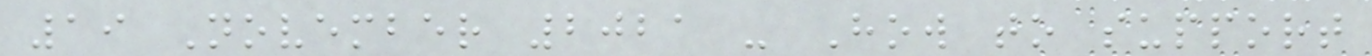19 November 2021 - How to support
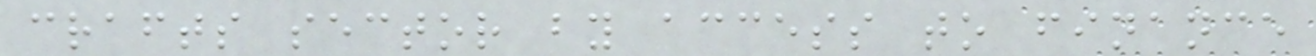crafts sector by access to finance
